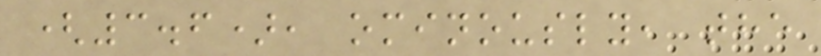(3.6), ominously, the
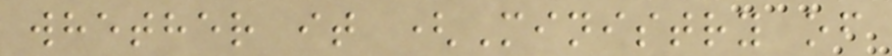whether it (Ministry of
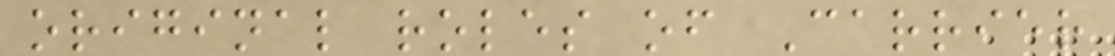original roles of Carrier
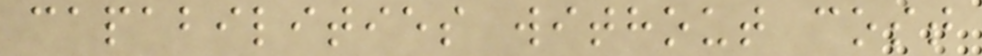capabilities without cost
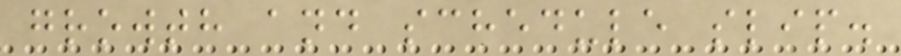growth and schedule slip.
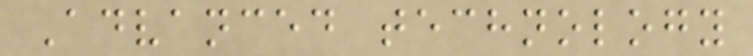Advanced technology
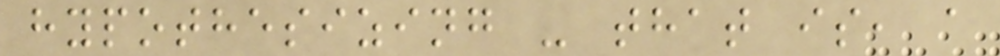hypothesizing - that is, a
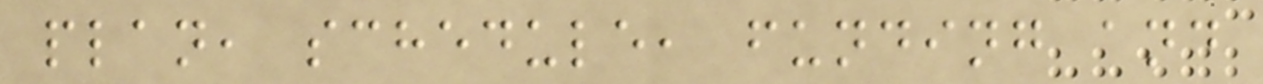plan, schedule, funding and
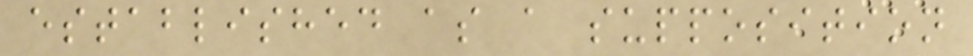established as a supposition
